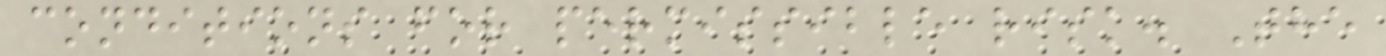conditions for permissible risk. The
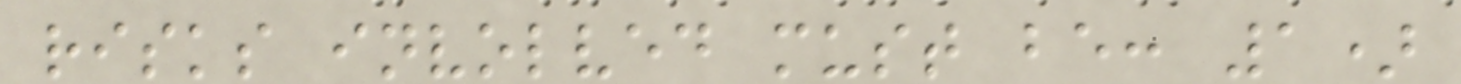risks involved must be: 1)
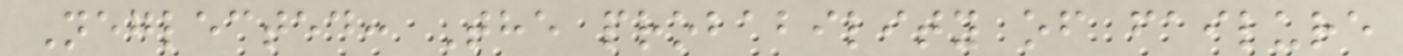Neglected: The probability of failure
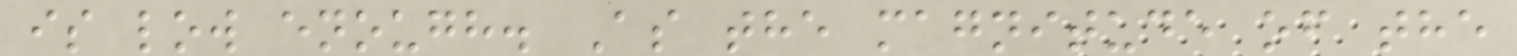is low enough. As the magnitude of the
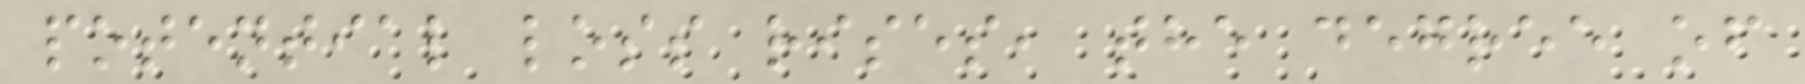potential loss rises, the degree of
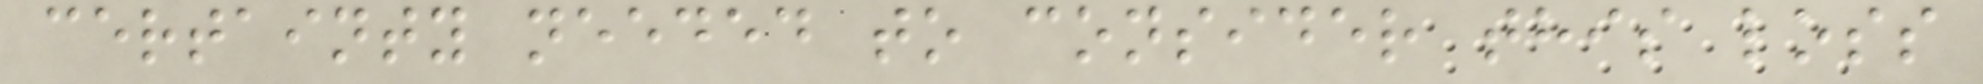certainty needed to consider this loss
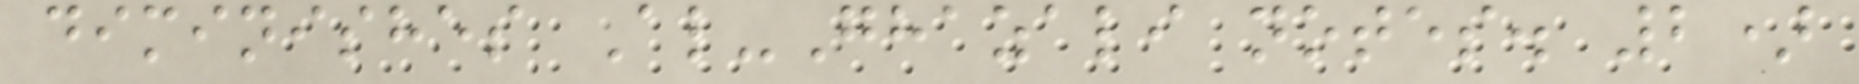diminishes Al-Ghazali notes. 2)
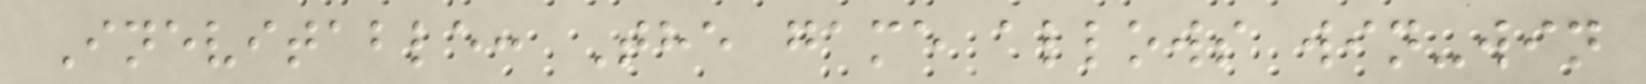Inevitable: The game allows win-win
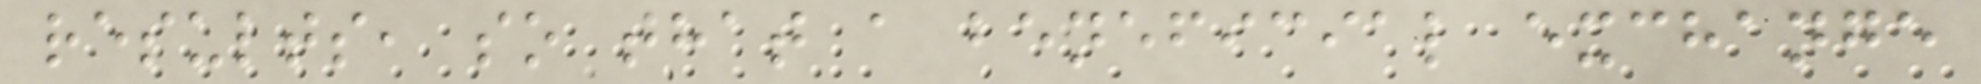results, so that a beneficial exchange
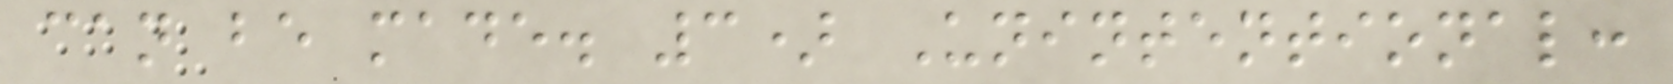can be made. 3) Unintentional:
